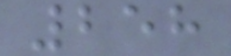258
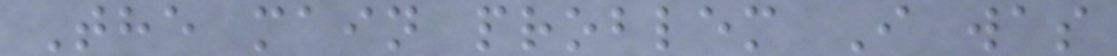The main problem I was
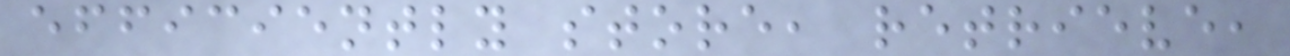efficiently store, retrieve,
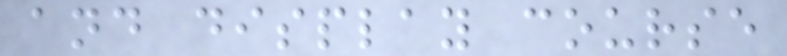and display course
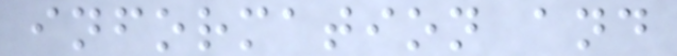information and
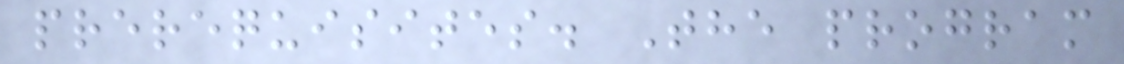prerequisites. The program
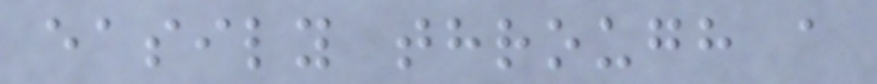easily through a
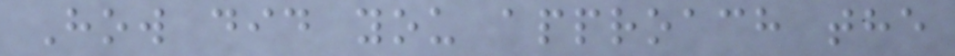How did you approach the
